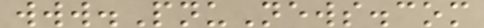www.PnuNews.com
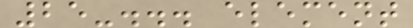25-... element
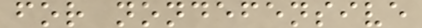for nondefensive
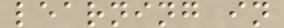learning in
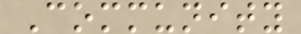Community
